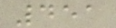451
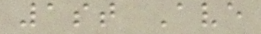1st Ave
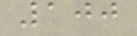100
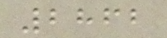2862
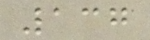137
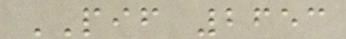PIF 2653
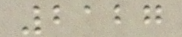2127
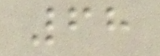68
